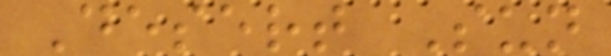Desert Sun
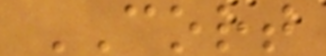CORT
